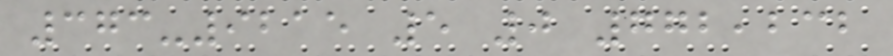373-9215 5 0 772,232
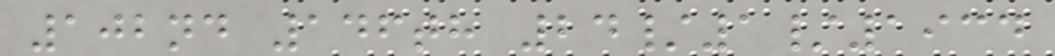102nd 146th 24/1/1934
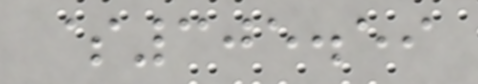$305.59
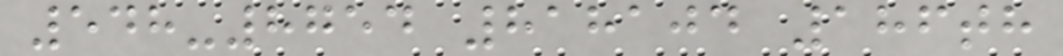548-8754 818104 186th
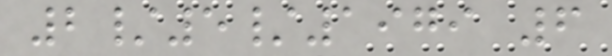2/5/1979 6
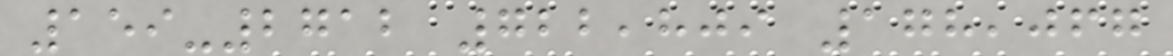159-2712 722,809 178,067
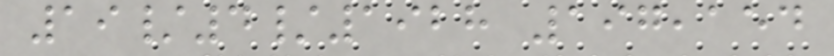19/4/1928 197,154
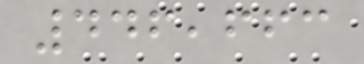446,663
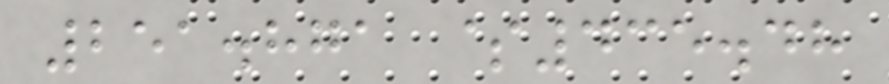251.871 $435.48
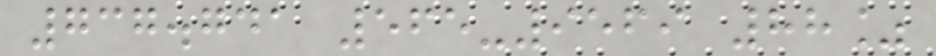737.741 565-9569 88%
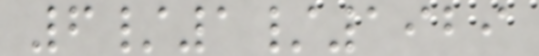6/1/1929
